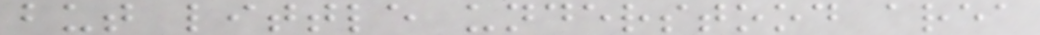but little understood area
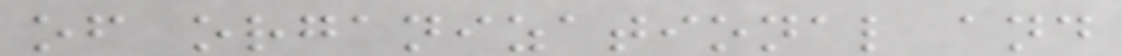of organizational and
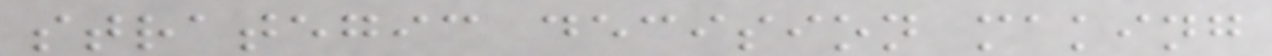strategic decision making
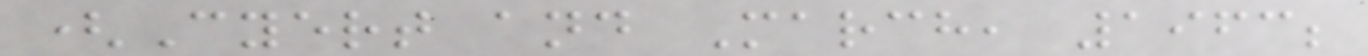(Cyert and March, 1963;
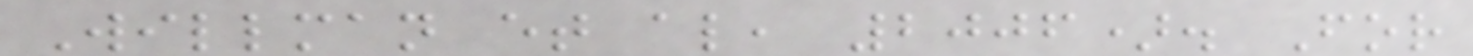Willman et al, 2006). For
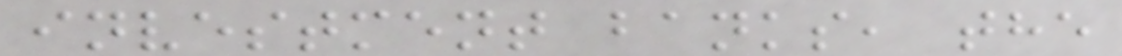investment banks, the
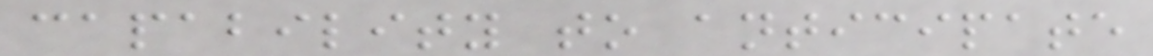capability to anticipate
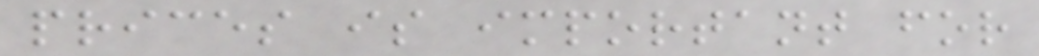prices is important for
